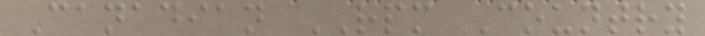Canadian RPM Country
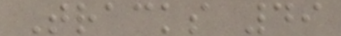Tracks 49
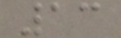13
